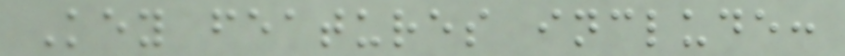Key features include:
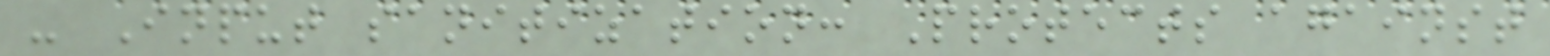- Input sanitization: Protects against
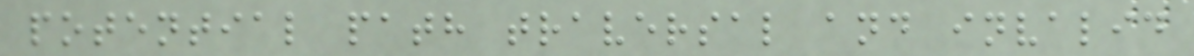potential path traversal and invalid
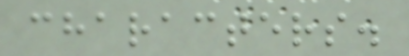characters.
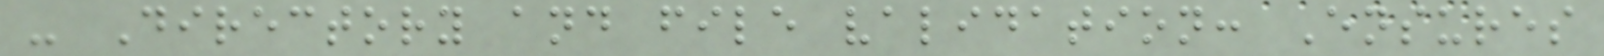- Directory and file validation: Ensures
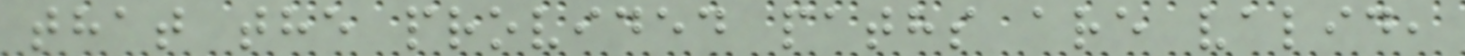that the provided paths are valid,
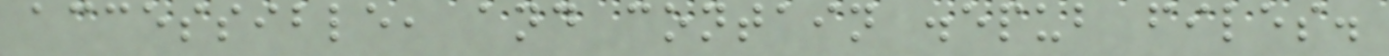accessible, and contain .epub files.
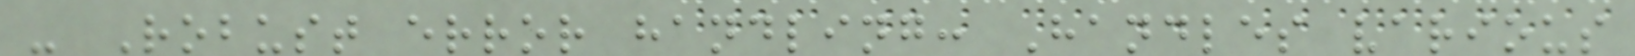- Robust error handling: Handles various
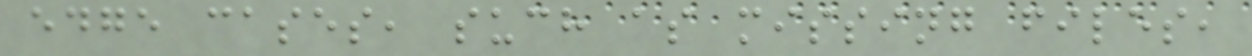edge cases, such as missing files,
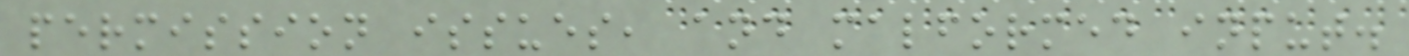permission issues, and malformed input.
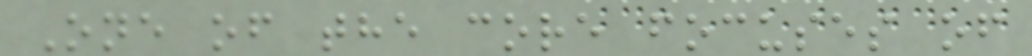One of the core focuses of
